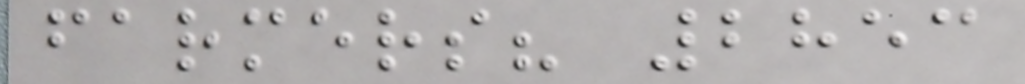farmers? 2853
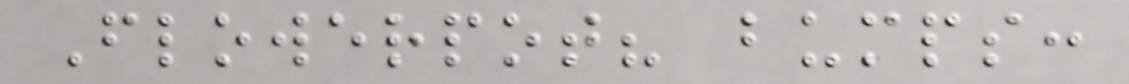Flowerpot? bumps:
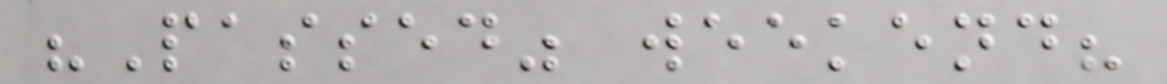"Passed" weekend?
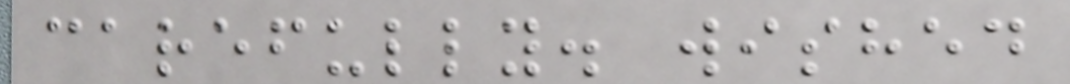carefully. wished
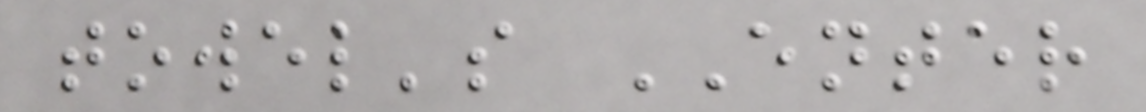towel's ENTER
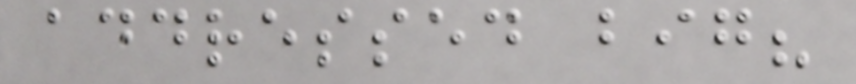addressed big?
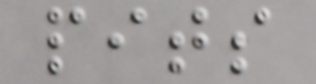pits
